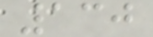130
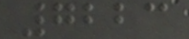7223
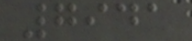7941
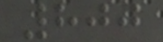800
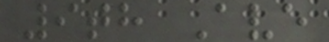9th Ave
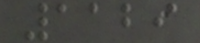1129
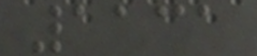1131
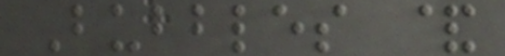Bubbles &
